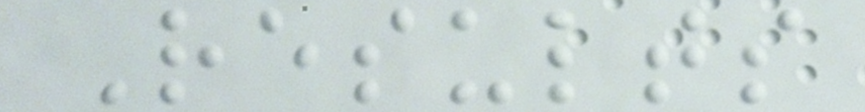Results
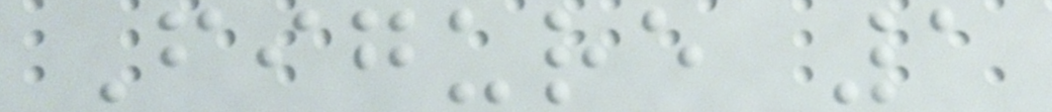Figure 1
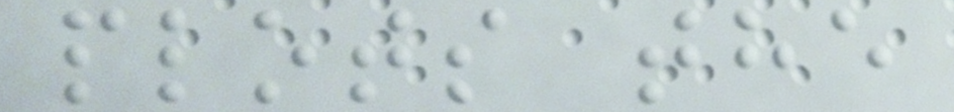plots the
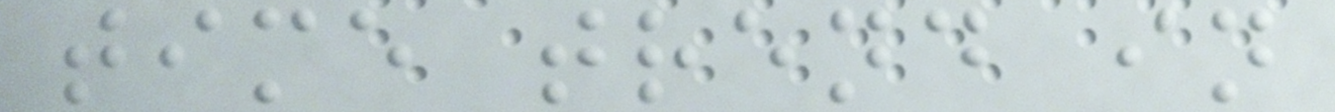time trend in
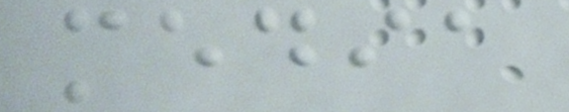media
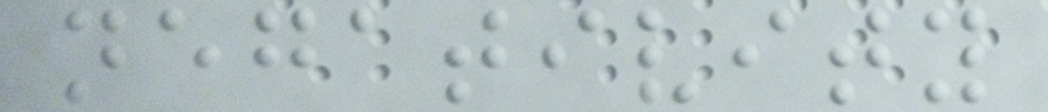negativity
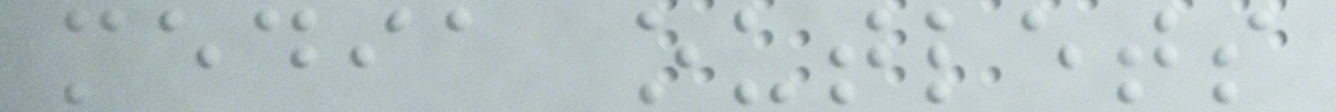media outlets
